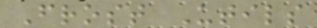Frost Utils
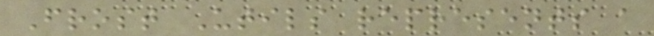Frost Utils represents a
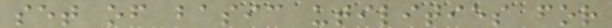set of basic utilities for
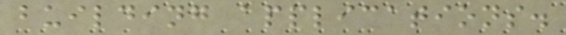building applications.
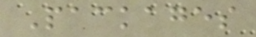Packages
